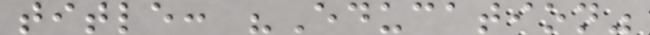title: "Education"
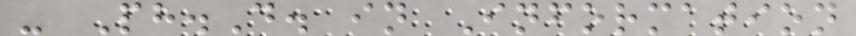- Ph.D. in Information
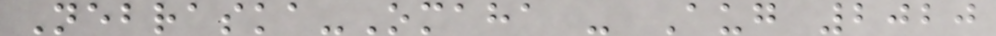Nebraska-Omaha - Aug 2020
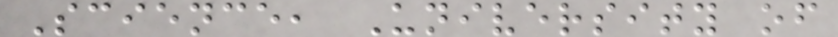Science, University of
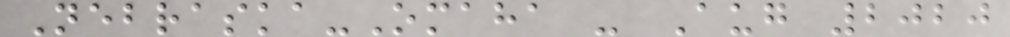Nebraska-Omaha - Aug 2020
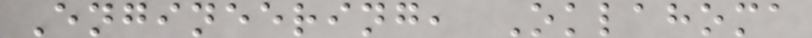Engineering, Oklahoma
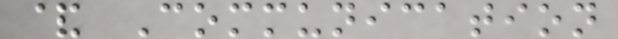& Communication
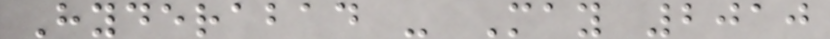Hyderabad - May 2010
